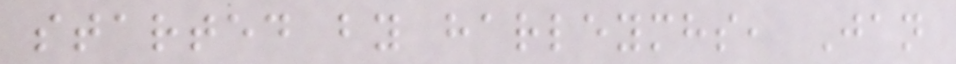started by harleymhs, Jan
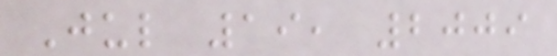Jul 19, 2009
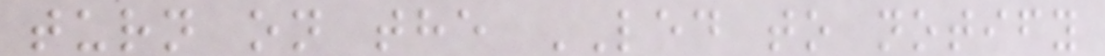turn on the LED to notify
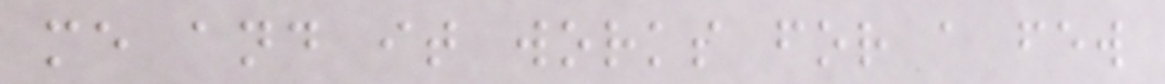me and it works for a few
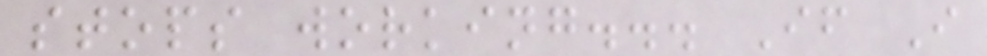stops working... If I
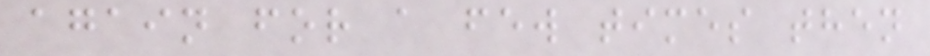again for a few times then
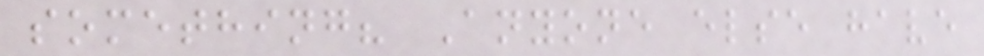something? Anyone else have
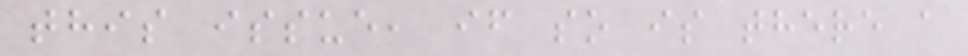this issue, if so is there a
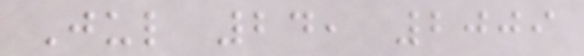Jul 24, 2009
